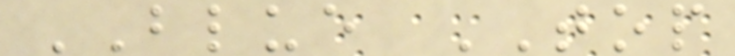BLUE TOP
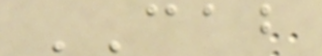CAB
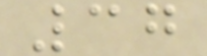37
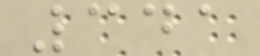341
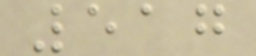517
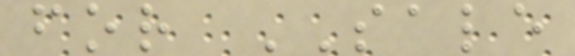for SALE
